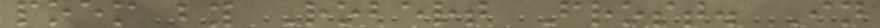poem by Robert Frost. In
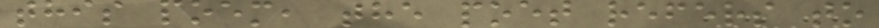this poem, the poet refers to
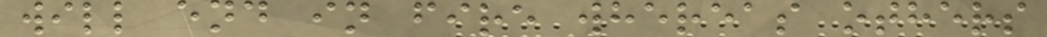will end in fire whereas others
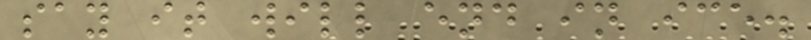say it will end in ice.
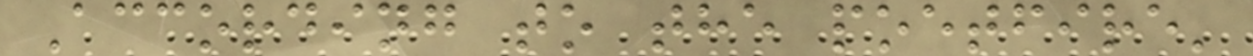According to the poetfire'
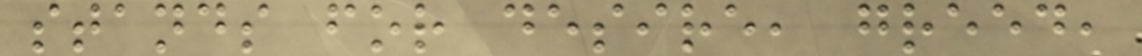stands for desire, greed,
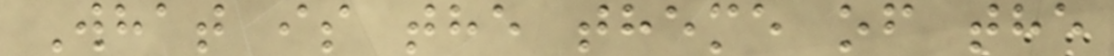What is the theme of the
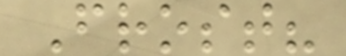Frost?
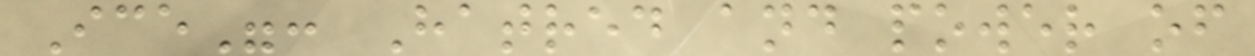Ice": Hatred and power of
